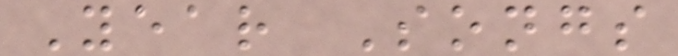Year Songs
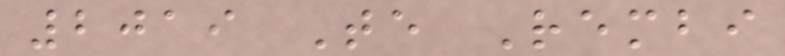2019 Te Rembi
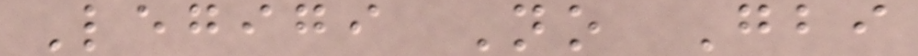Legigi No Gbi
